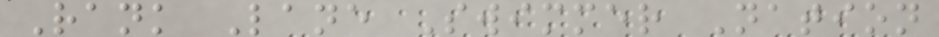Rank Lane Swimmer Nation
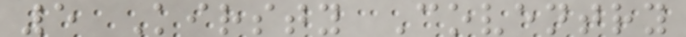5 Kirsty Coventry
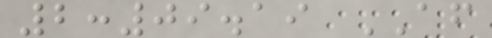2:09.19 AF
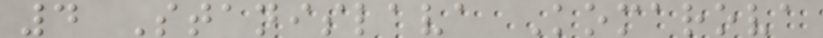4 Stanislava Komarova
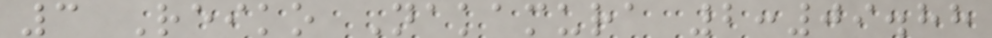3 Reiko Nakamura 2:09.88
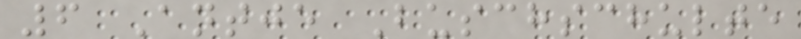6 Antje Buschschulte
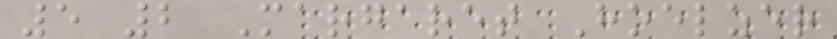5 2 Margaret Hoelzer
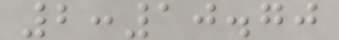2:10.70
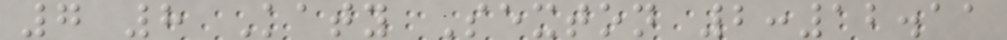7 8 Katy Sexton 2:12.11
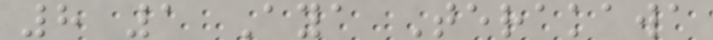8 1 Aya Terakawa
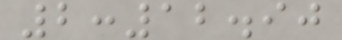2:12.90
